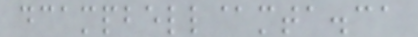dcampbell@mta.ca
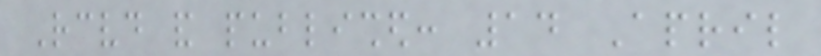Received and published: 14 April
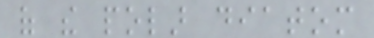of the polar diatom
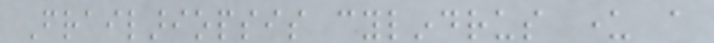Frailariopsis cylindrus under a
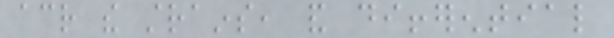across the strains, and differential
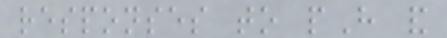responses to pH and
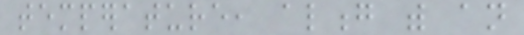temperature, along with an
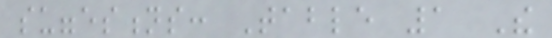suggestions: Table 1 The
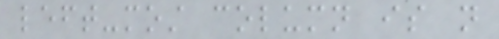left-most column is not
